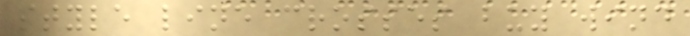style line crosses buy wind
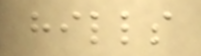hills
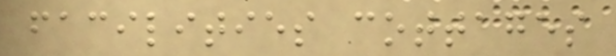facilities cottages
